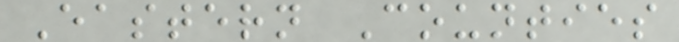Eastern Counties
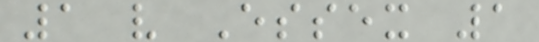1 v Essex 1
